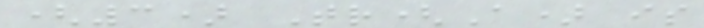(3) Tr(A) is
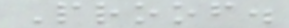Proof.
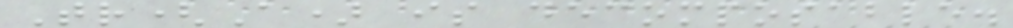Tr(A) is decomposable.
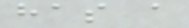has a
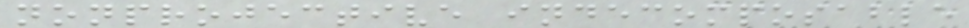nonprojective indecomposable
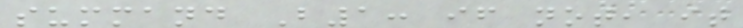summand B1: if not, it
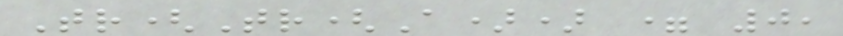Tr(Tr(A)) = 0,
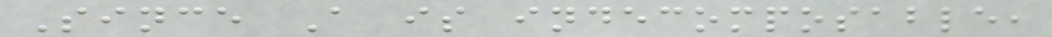Since A is indecomposable,
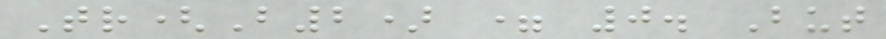Tr(B2) = 0. But
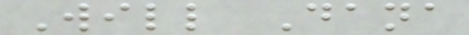Will Dana
